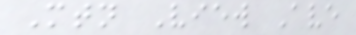Mtn View Ave
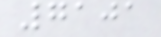7101
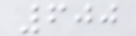600
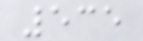535
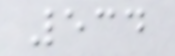534
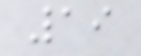19
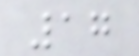17
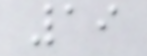19
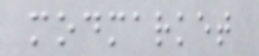modmarket
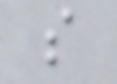s
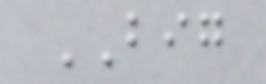BIG
